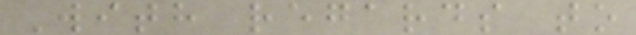With regards to
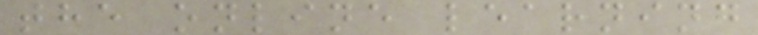the online learning
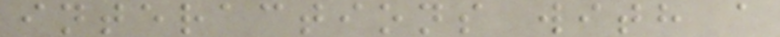interactions with a
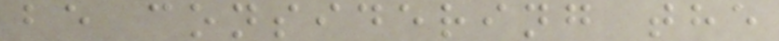be considering the
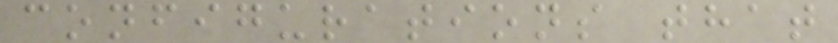configurations that
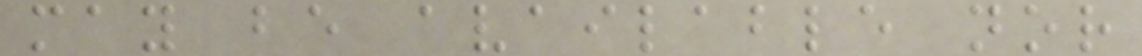may be available nor
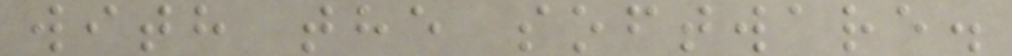with the software.
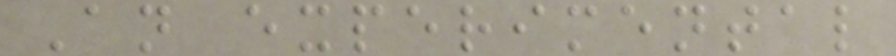An experimental
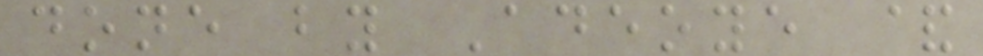done by Adeoye &
